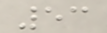53
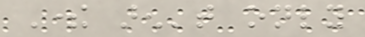There aren't only
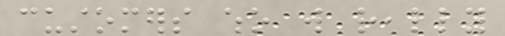customers who will really
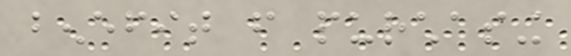benefit from purchasing
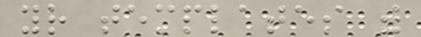your templates with
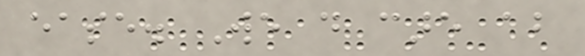ease. We do care about
